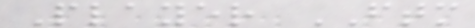Player FTM
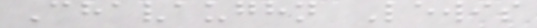Chavaughn Lewis
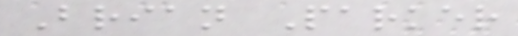Brian Parker
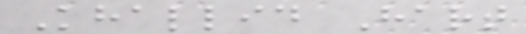Khallid Hart
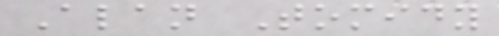Alan Tomidy
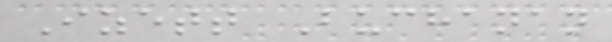Izett Buchanan
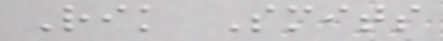Rik Smits
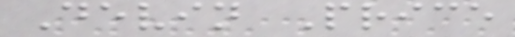Devin Price
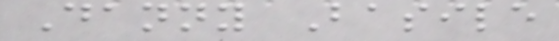Danny Basile
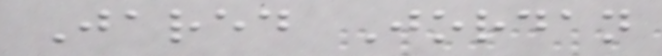Jared Jordan
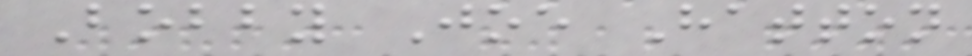Bobby Joe Hatton
